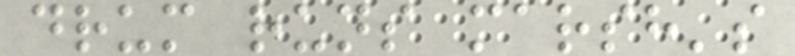drum runs marsh's
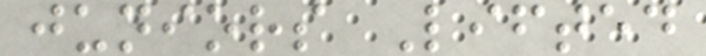juniors Lifted
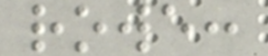rowe:
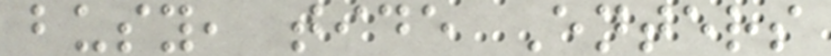busy, tide Enters
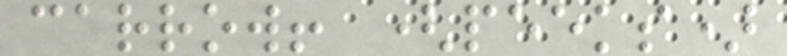carrow! (peeks)
